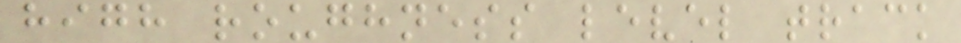high roughness level track
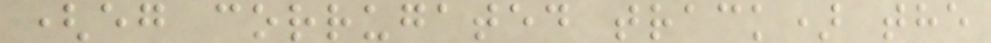(eg corrugated track) the
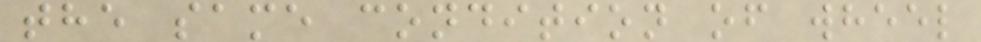the same condition of wheel
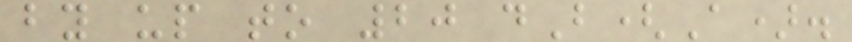by up to 20 dB(A).
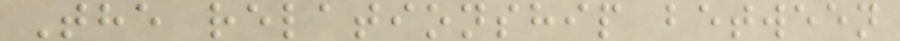The relationship between
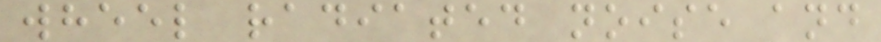wheel radiated noise and
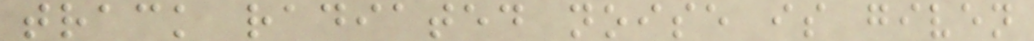track radiated noise is given
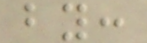by:
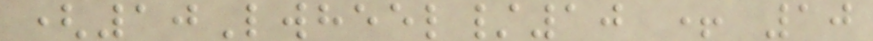(10Lwheel/10 + 10
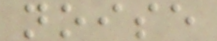noise
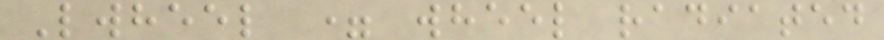Lwheel = wheel radiated
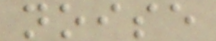noise
